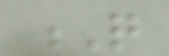Q
